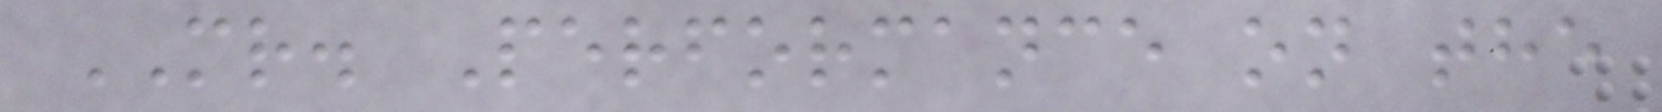MR. Performance on the
